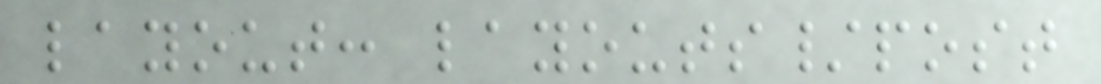layout: layouts/post
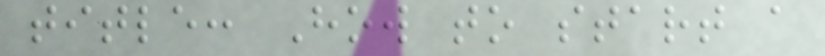title: How to start a
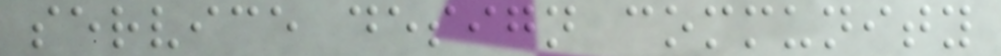service design community
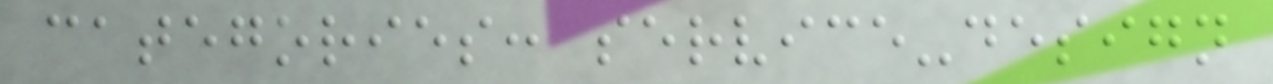categories: service-design
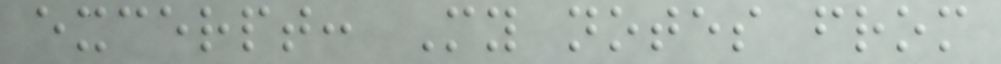excerpt: My notes from
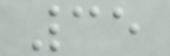35
